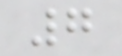7
